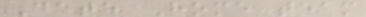Date Home team
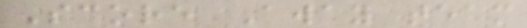Score Away team
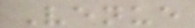Venue
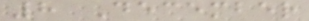8 December
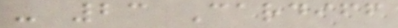- 23 Cardiff
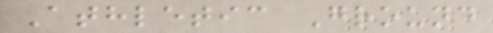Athletic Ground
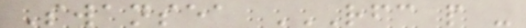Swansea RFC P -
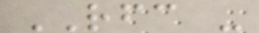RFC -
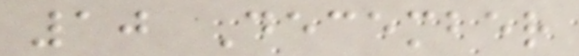10 December
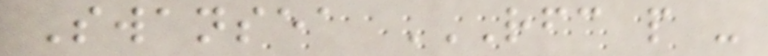Swansea RFC P -
